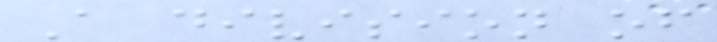A division of
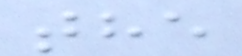the
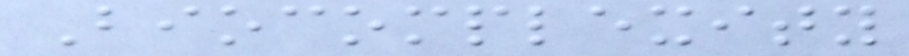Biocomplexity
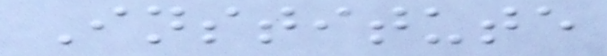Institute
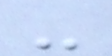-
